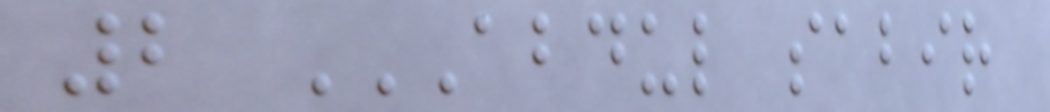2 ABDUL SABIR
